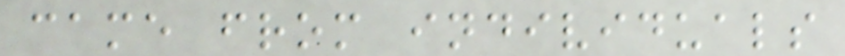came from individuals
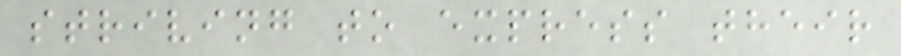striving to express their
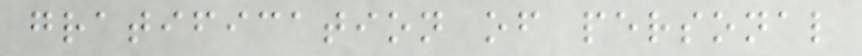gratification of personal
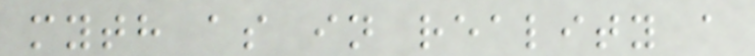myth as in reality a
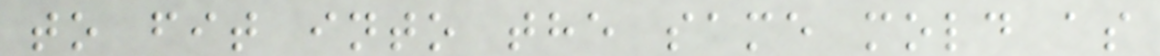to fit into the same mold as
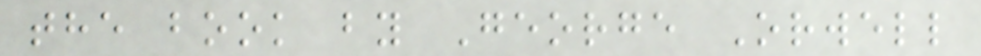the book by George Orwell
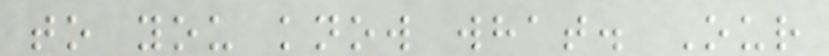to you know what. Our
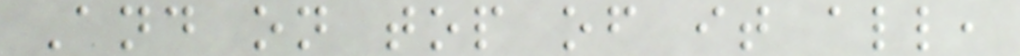And on top of it all,
